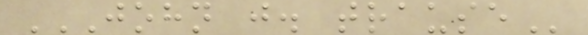JOHN J. TRAUSE
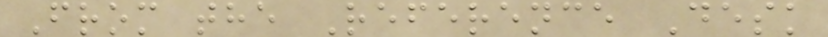From the Reference Desk
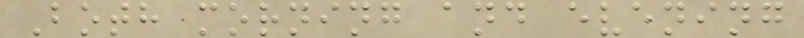Both morning and evening
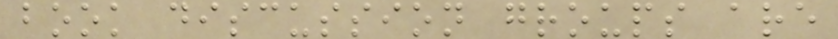book discussion groups are
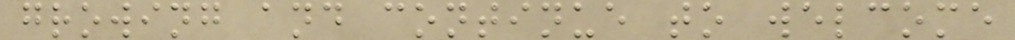growing and continue to welcome
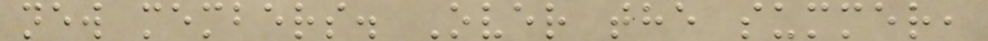new members. Over the summer,
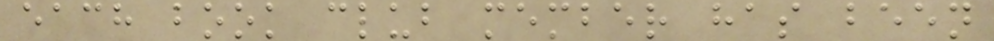each book club member has been
